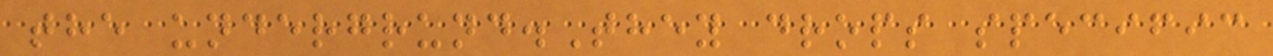the undergrund.They drops specific
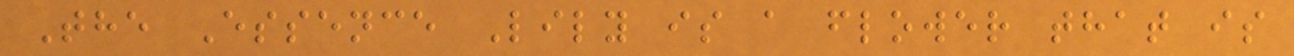The Essence Lily is a flower that is
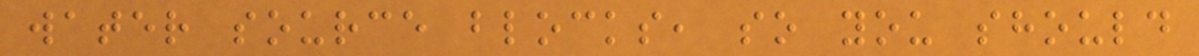water source blocks, so you should
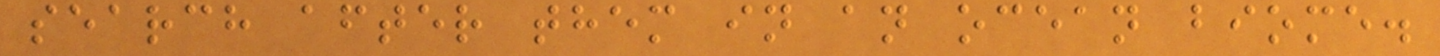search after them in an ocean biome.
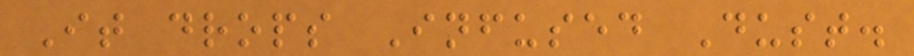It drops Infused Dust.
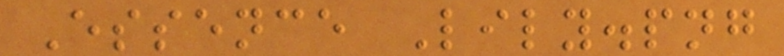Essence Lily.png
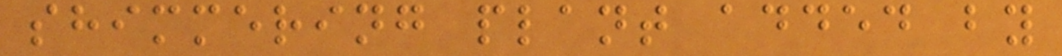shimmering plant added by
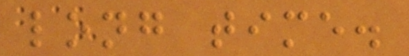long time.
